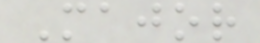Major
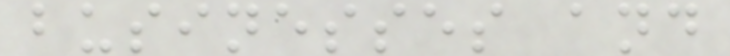businesses and
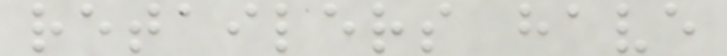retailers have
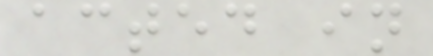acted in
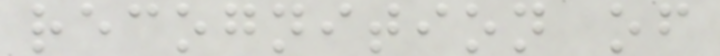recognition of
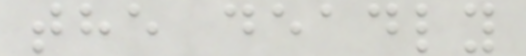the deadly
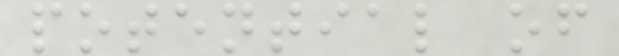potential of
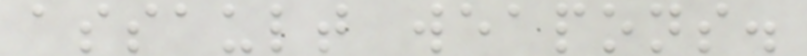assault weapons.
